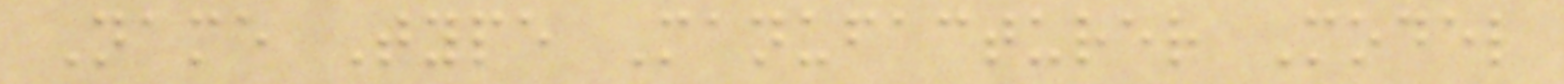Name Type Manufacturer Model
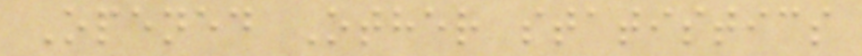Opened Other statistics
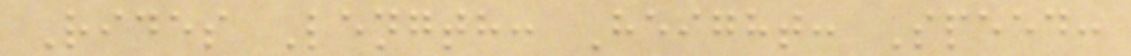Rides Length: Height: Speed:
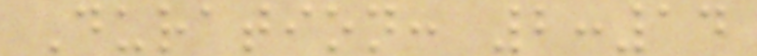Duration: 2:14
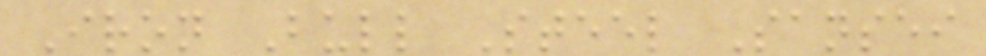Iron Bull Steel Sansei
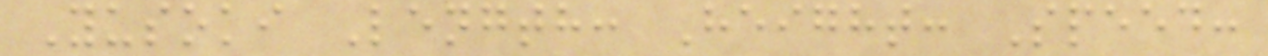Yusoki Length: Height: Speed:
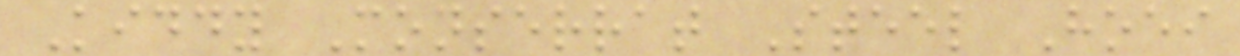Kiddy Monserrat Steel Hoei
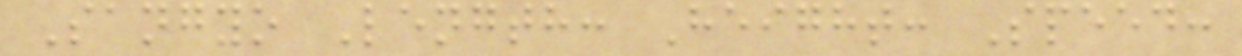Sangyo Length: Height: Speed:
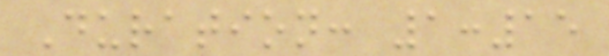Duration: 1:15
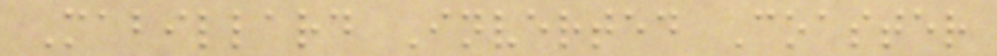Mabillard Inverted Coaster
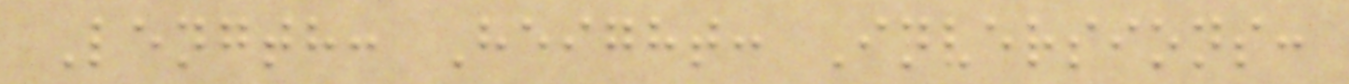Length: Height: Inversions:
